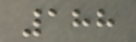188
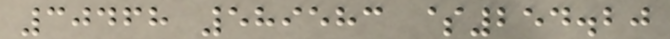30468 589583 $254.20
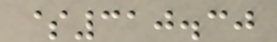$310.30
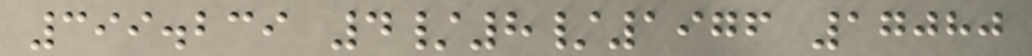399.239 4/8/1976 17080
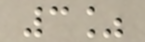3%
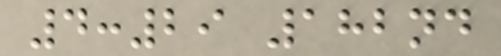4:29 182nd
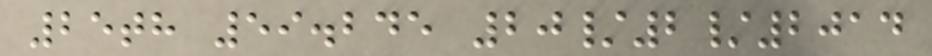25th 59.245 20/2/2014
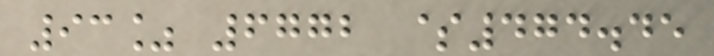93% 6772 $474.45
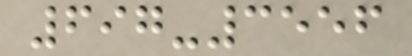697-3556
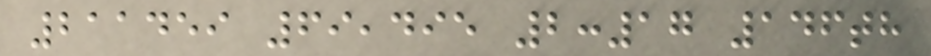211459 69,495 2:17 146th
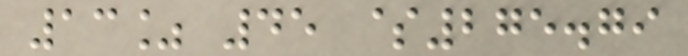13% 45 $275.79
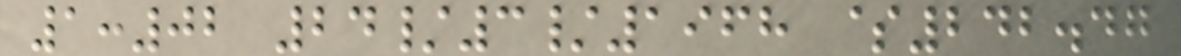1:02 24/3/1968 $242.47
